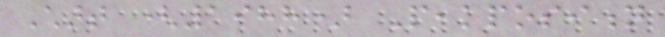Chart (1988) Peakposition
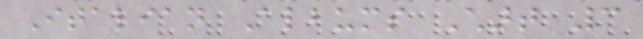Italian Albums Chart 3
